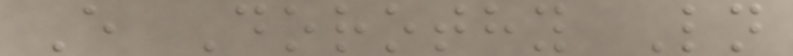E Dorothy Ln
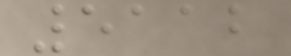5112
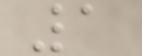1
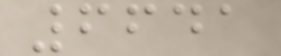6641
